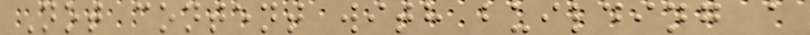Not content with building a
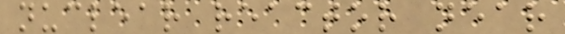nuclear reactor near
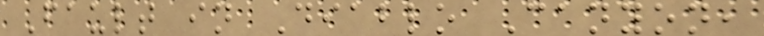Fault in Diablo Canyon,
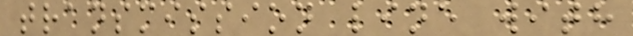transmission line with
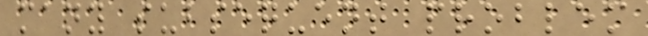many subsequent problem
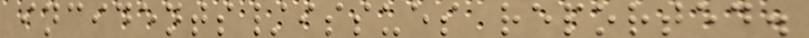incidents/issues reported.
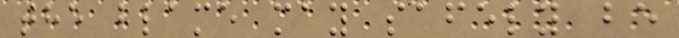the blame may safely be
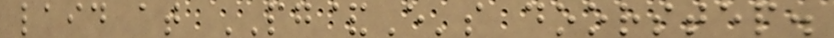laid at PG&E's doorstep.
